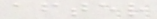after
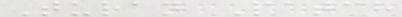Turan Patch
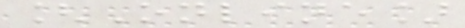[Online]
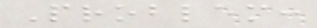Problem:
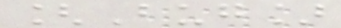[Bug]
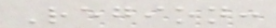Region:
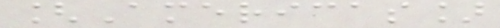[Americas]
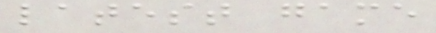latest game
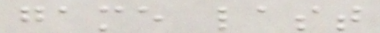game last
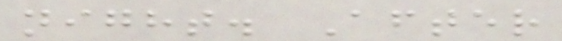night. After
